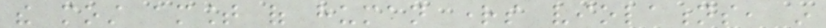the most amount of human rights violations, in
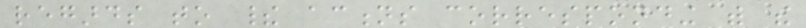regards to their actions corresponding with the
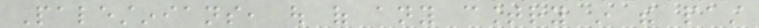Palestinians, out of any country in the past
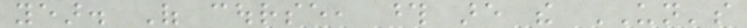year. Of course, those are the UN's
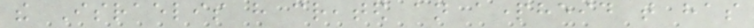the Israelis have created an apartheid that has
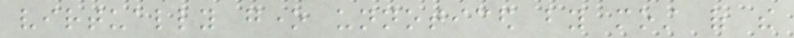virtually gone unnoticed by most of the
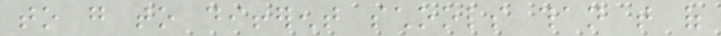to go to different schools than that of
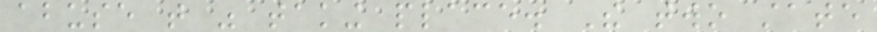abuse that was taking place. The two state
